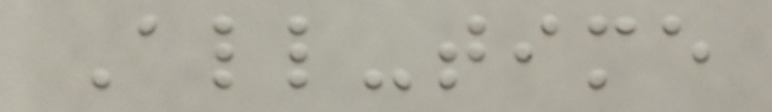All-time
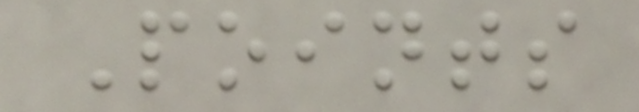Points
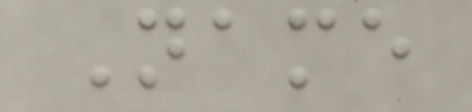Name
